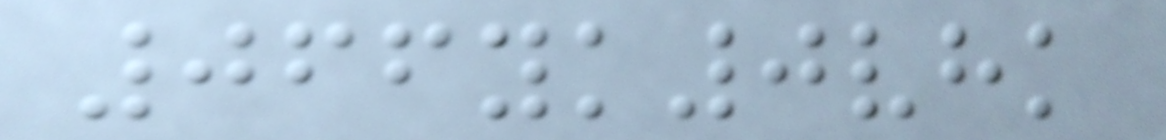066yk0vhk
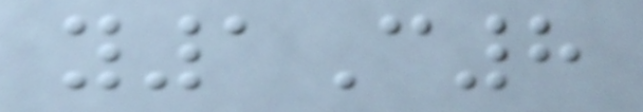y1C8
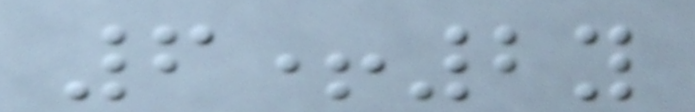6+2y
